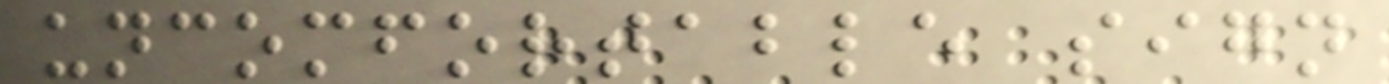uncomfortable sign
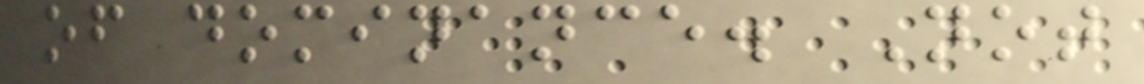of dominance. Not
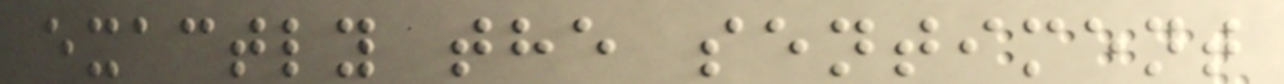exactly the sentiment
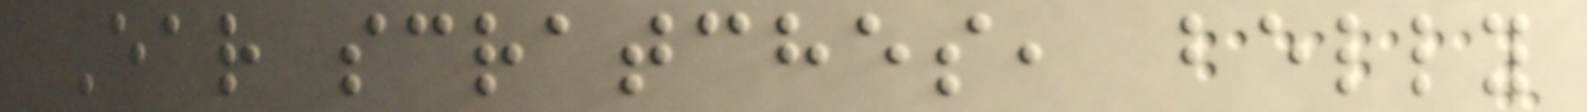Ear scratches, belly
